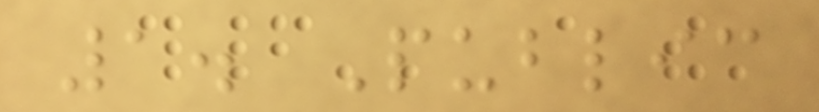1. Public
